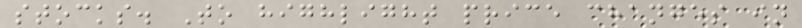stocks. To highlight price changes in
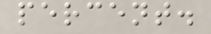percent.
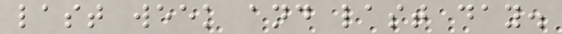last week and last day.
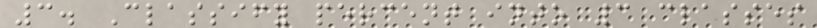3. Classify percent into 3 classes
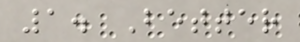1. Better
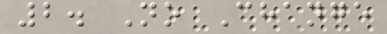2. No Change
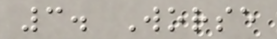3. Worse
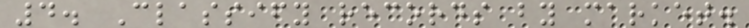4. Classify records by market.
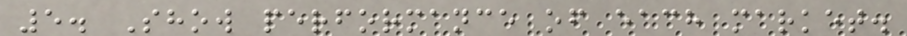5. Show performance of each market.
